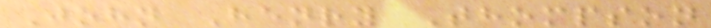John Henry Thompson
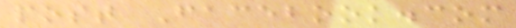post Facebook.com
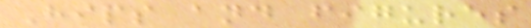Hips and figures
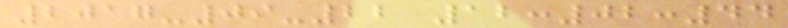2017-09-22 12:02:44
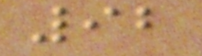92
